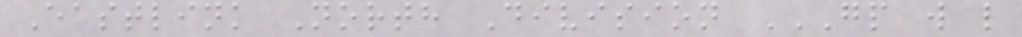Eastlink North Division GP W L
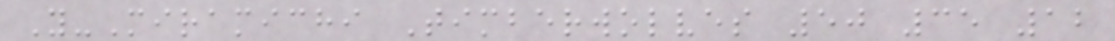Y-Miramichi Timberwolves 50 35 12
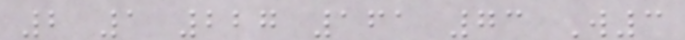2 1 227 161 73 W3
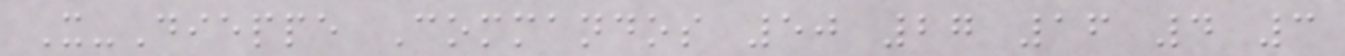X-Dieppe Commandos 50 27 16 4 3
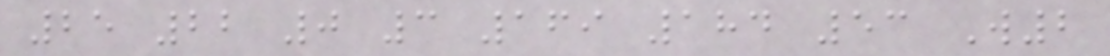25 22 0 3 169 184 53 W2
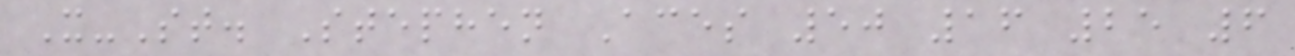X-St. Stephen Aces 50 16 25 6
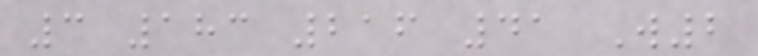3 183 216 41 W2
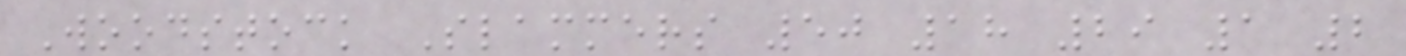Woodstock Slammers 50 18 29 1 2
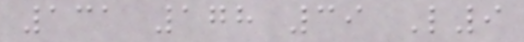131 178 39 L9
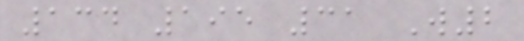134 195 31 W2
